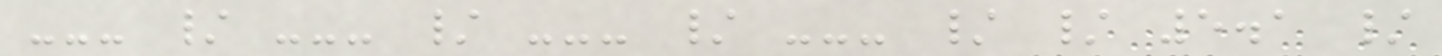--- / --- / --- / --- / / 5.1 /
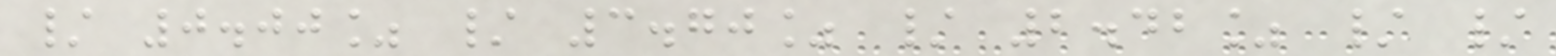/ 0.00% / 3.70% / 2.42% / /
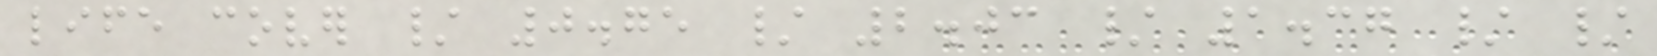life cover / 0.75 / 2.03 / 1.37 / /
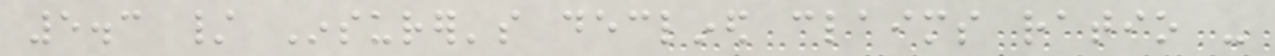5.3 / Insurer's declined claims ratio -
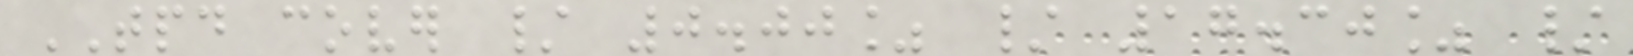TPD cover / 0.00% / 17.30% /
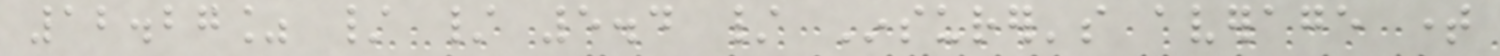12.27% / / 5.4 / Insurer's average time
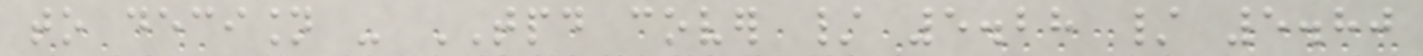to decision - TPD cover / 5.28 / 5.80
